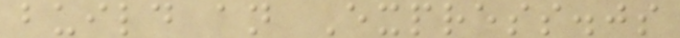build an Express.js
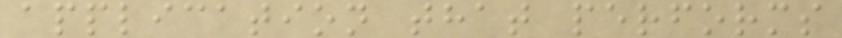application that performs
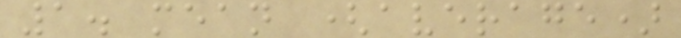1. mean (average)
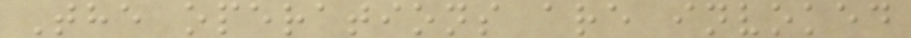The operations are invoked
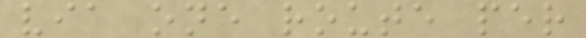via one route per
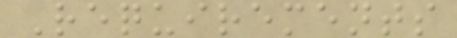Requirements
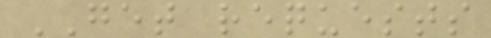GET requests
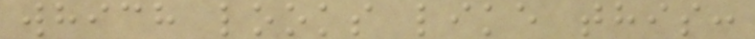which looks like this:
